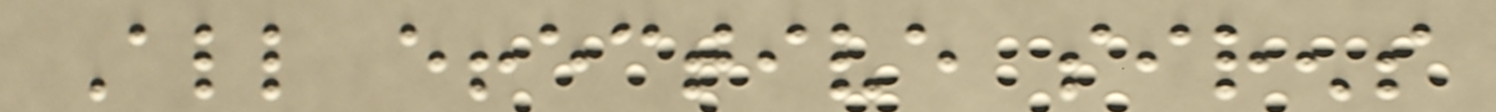All effective sirens
